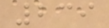239
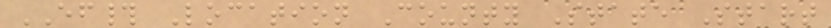EF# Location County State Start
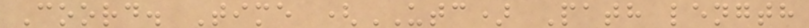Coord. Time (UTC) Path length
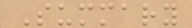Summary
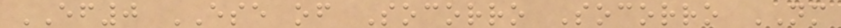EF0 ESE of Socorro Socorro NM
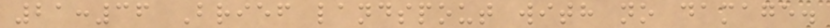21:36 Brief landspout with no damage.
